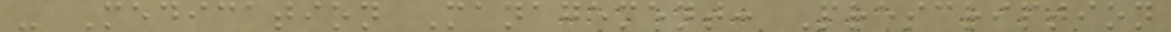- Medication Management: Prescription
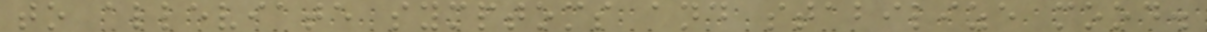to alleviate symptoms and stabilize mood.
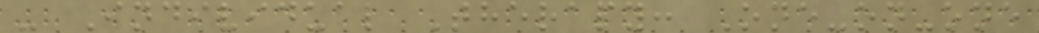- Individual Therapy: One-on-one
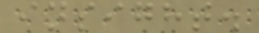insight.
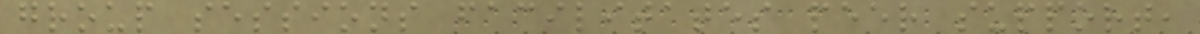group sessions facilitates peer support,
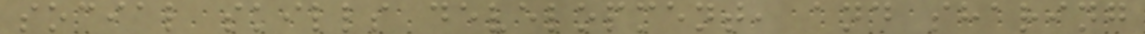social skills development, and sharing
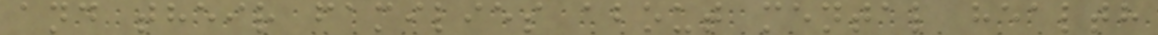and their families about mental health
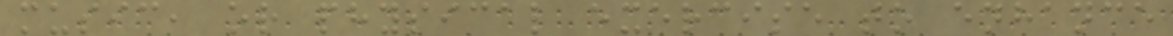music, or physical exercise to enhance
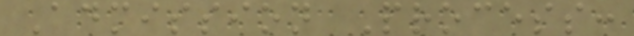Admission Process:
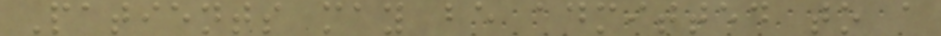Patients may be admitted to a
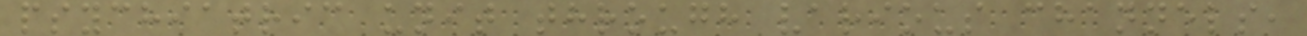psychiatric unit through various channels,
